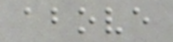above
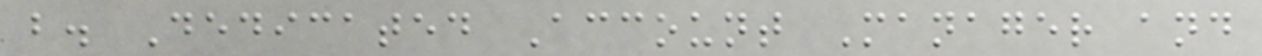b. Dedicated Account Manager and
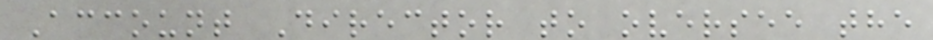Account Director to oversee the
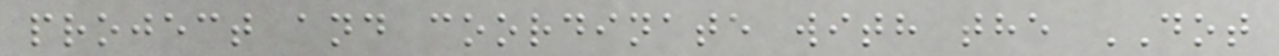project and coordinate with the DOT
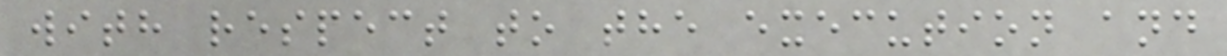with respect to the execution and
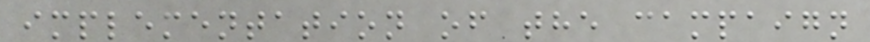implementation of the campaign
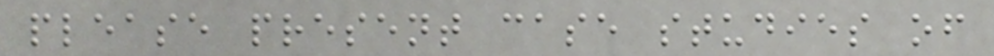please present case studies of
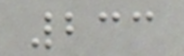233
